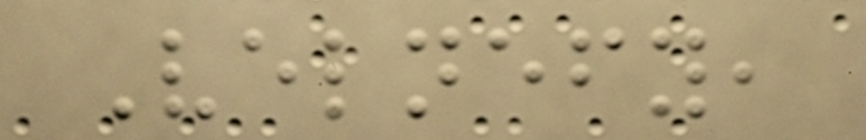Velnefy,
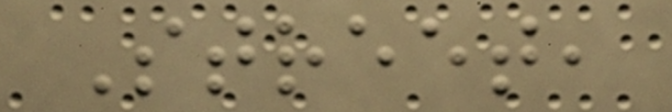Street,
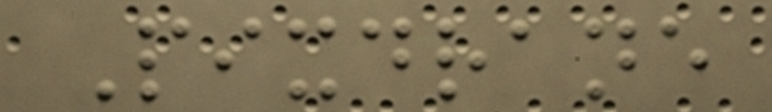Pixdrane
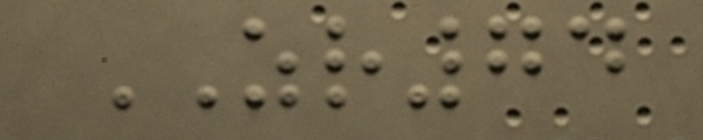ZR74
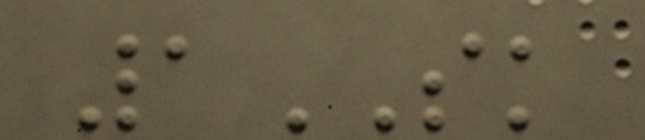1SK
